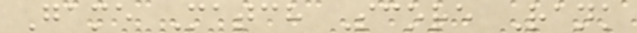Game Match Score Rank
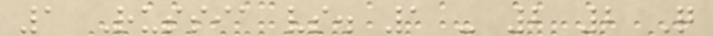1 Russia vs. 1 - 2 2 Q
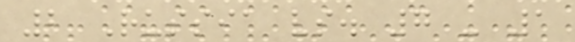2 Russia vs. 7 - 1
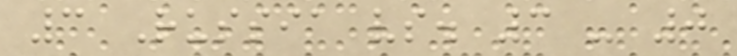3 Russia vs. 3 - 0
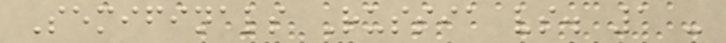Semifinals Russia vs. 1 -
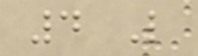4 L
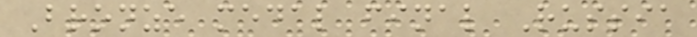Bronze medal final Russia
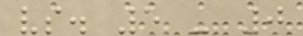vs. 5 - 0
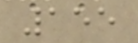155
